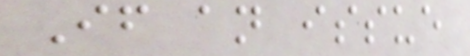If an issue
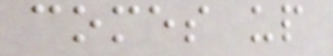comes up
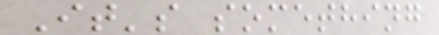It's something
